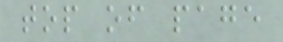top of page
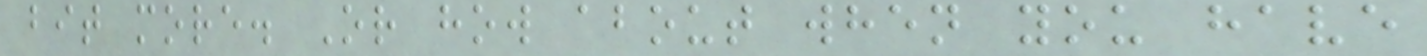bit more. Or how about when you have
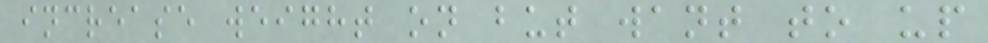increase weight on but want to up
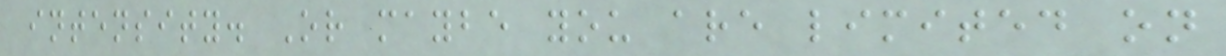intensity. Or maybe you are limited on
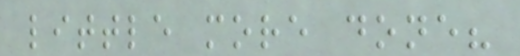little more done?
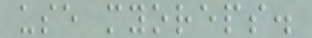use myoreps.
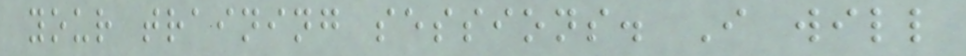your training sessions. I will
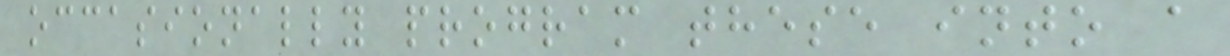occasionally program these into a
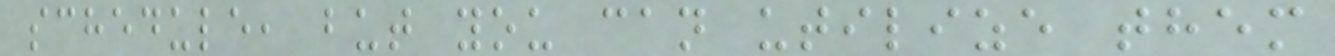schedule, but you can utilize them
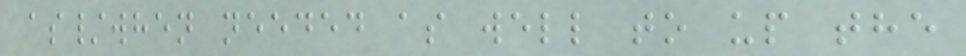as/when needed as well to up the
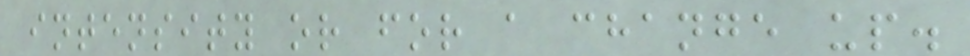intensity or for a change up.
